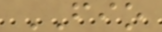FIO
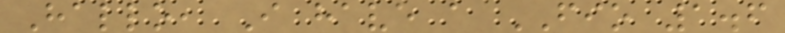Hallo, I have a FIO 1.6
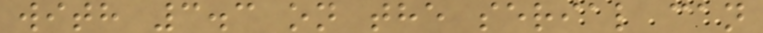with 3.3 on the serial can
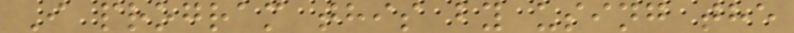I program this by using the
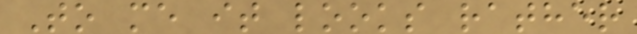To me it looks rather
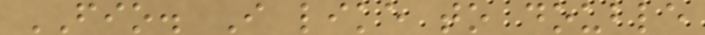FIO. I like to double
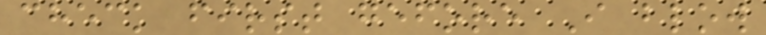check first gefore I blow
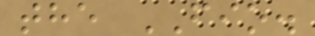the FIO.
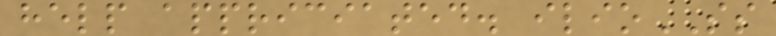help appriciated. ilioSS
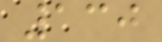130
